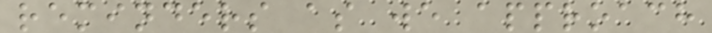reminders as we approach
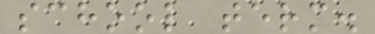school term.
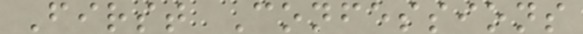First Confessions
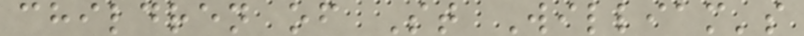children of St William's
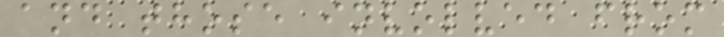and those involved from
